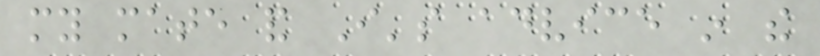my mate and I's advice in the
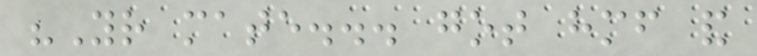"Your mate... got himself and
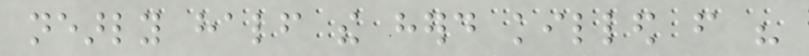nearly half the herd killed from his
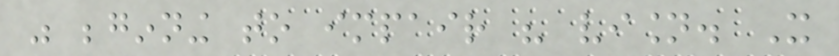was beginning to impair his vision. It
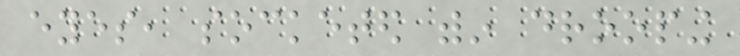eyes, socketed within drooping
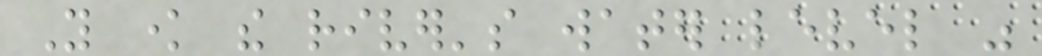You know the river's water level was
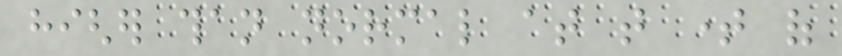higher than normal at that time of
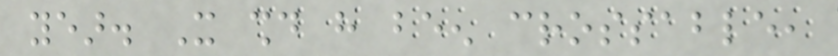year. It should have been crossable,
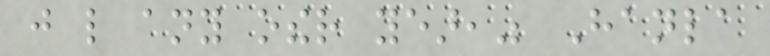just like any other year," Hanla
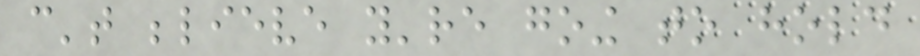can't believe you're going to hold
